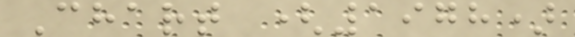Chart (1978)
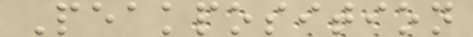Peakposition
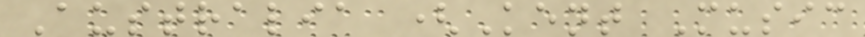Australia (Kent Music
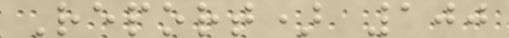Report) 100
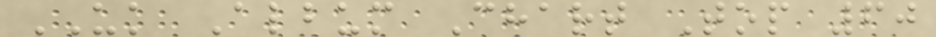UK Album Chart Top 60
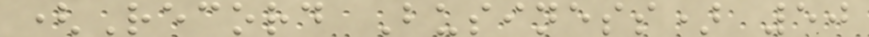(Record Business) 50
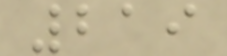219
